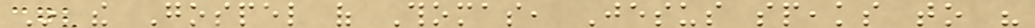In the Gospel of Thomas, Jesus speaks to his
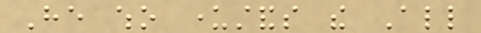He who understands the All
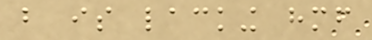but is lacking himself
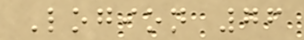Logion 76
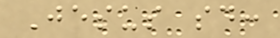Jesus said:
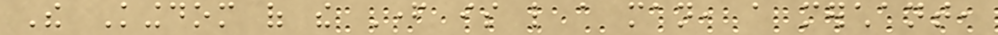The Kingdom of the Father is like a man, a merchant,
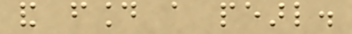and found a pearl.
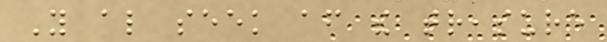You also seek after the treasure
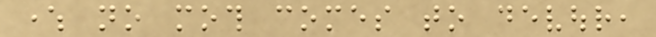where no moth comes to devour,
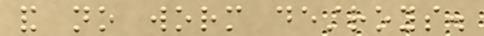and no worm destroys.
